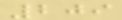209
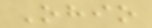Ohio
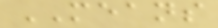MEANS
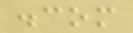.com
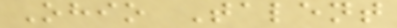Ohio Talent
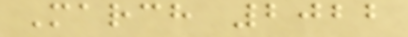March 2022
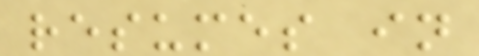resumes in
